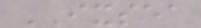IXSEA
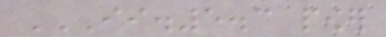II.5.3 POWER
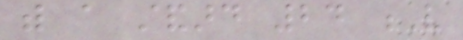with a standard 24 V
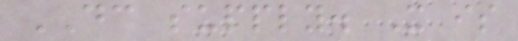DC supply. It is
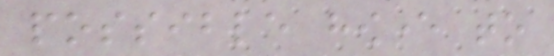possible however to
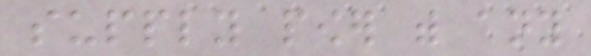supply power with any
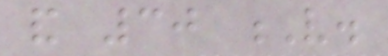and 30 V.
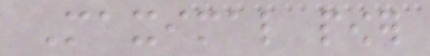Maximal power
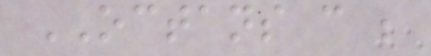OCTANS can be
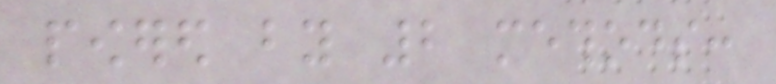powered by 2 methods:
